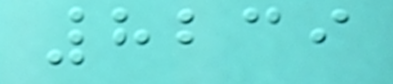8239
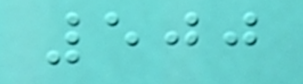500
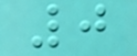0
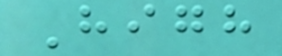High
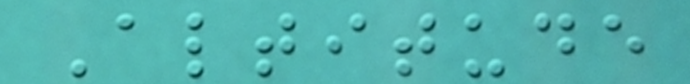Altitude
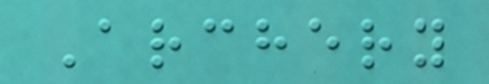Archery
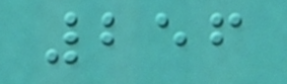256
